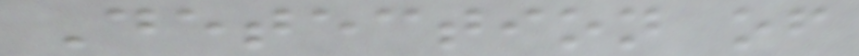Detection of
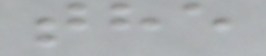the
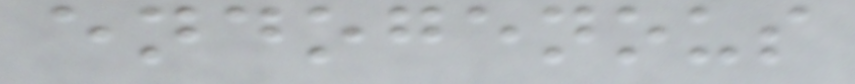endogenous
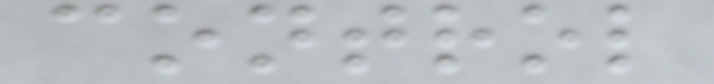control
